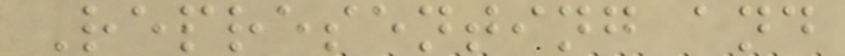Representing and
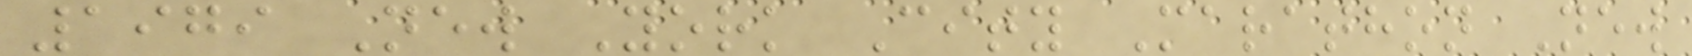1979 New York City Marathon New
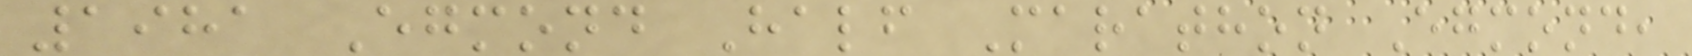1981 Egmond Half Marathon Egmond,
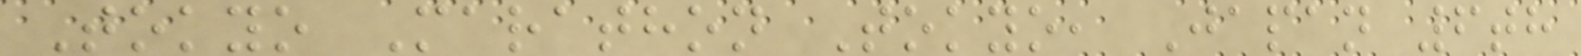Tokyo Marathon Tokyo, Japan 6th
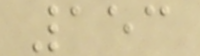153
